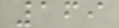169
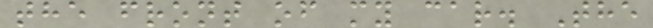the front of my car. The
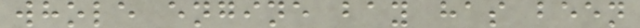whole engine bay has been
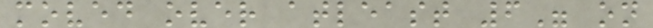moved over atleast 6" on
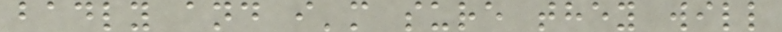badly and i'm sure they will
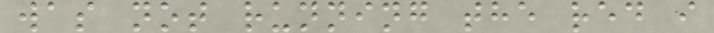was not running the red i
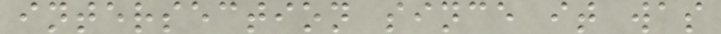intersection since it was
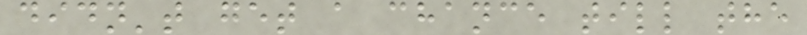didn't get a chance till the
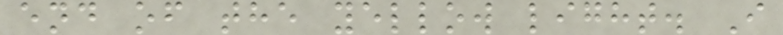end of the yellow light. I
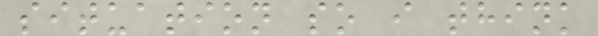situation so i think
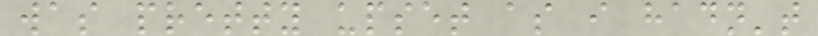was pretty upset as i hadn't
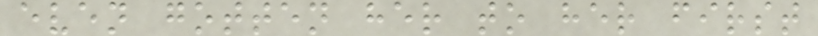even gotten her to her first
